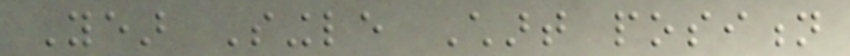Year Single Chart position
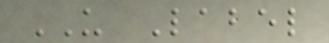US Label
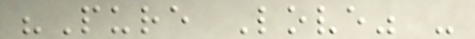"Pure Love" -
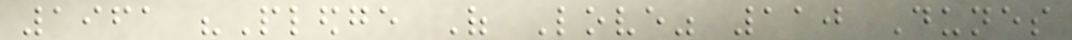1961 "Pledge Of Love" 110 Dunes
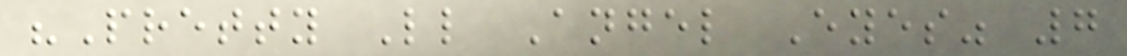"Pretty Little Angel Eyes" 7
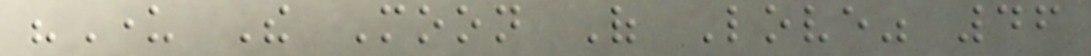"Under The Moon Of Love" 46
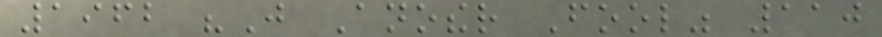1962 "Just Another Fool" 110
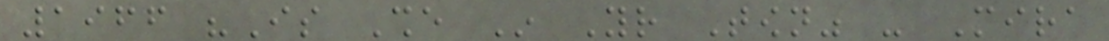1966 "Is She In Your Town" - Mira
